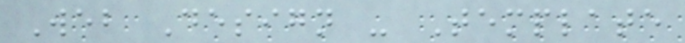Web Design - Template
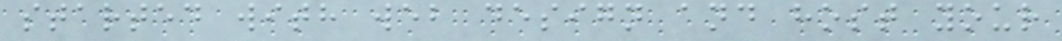started with web design and host your
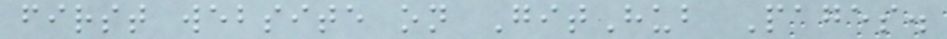first website on GitHub Pages.
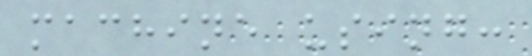machine using:
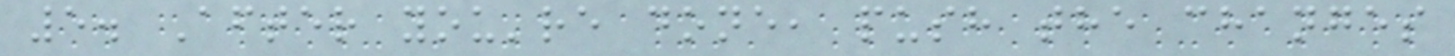5. After you're done, push the changes
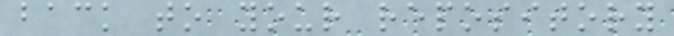back to your repository
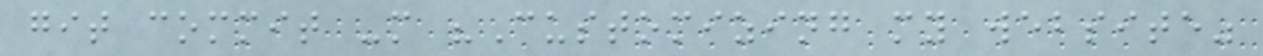git commit -m "Customizing my website"
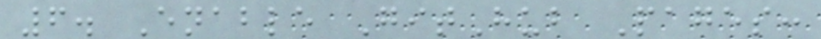6. Enable GitHub Pages:
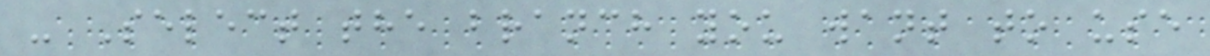- Select the branch you want to use
